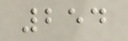254
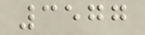3577
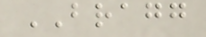BRAGG
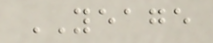YEAGE
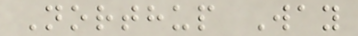Northup Way
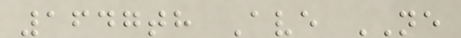1647th Ave NE
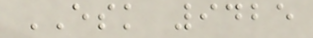ESK 9425
